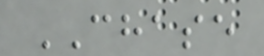CHASE
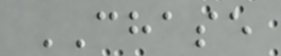CHASE
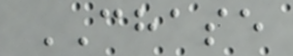CHASE
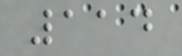114
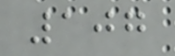107
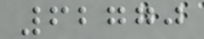62770
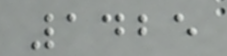1425
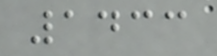1433
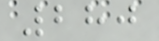280
